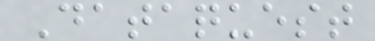Dataquest
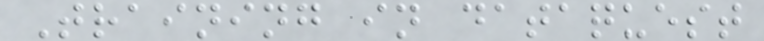Training in dataquest
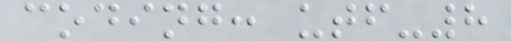coding: utf-8
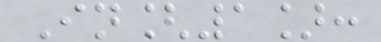In[1]:
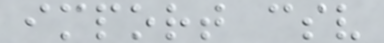import csv
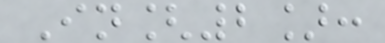In[2]:
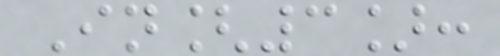In[3]:
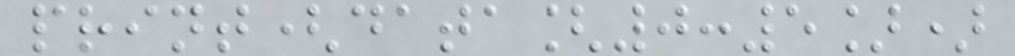print(data[0:5])
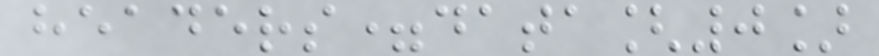headers=data[0]
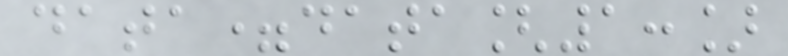data=data[1:]
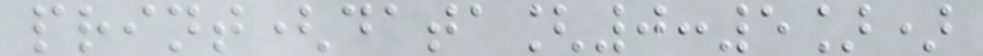print(data[0:5])
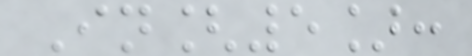In[5]:
